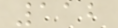112
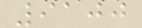9100
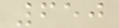650
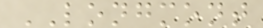LONGMONT
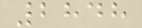2848
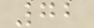72
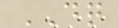DQ
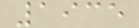1935
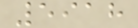5918
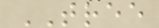TREE
